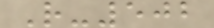R-502
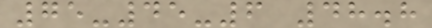75-45-6 48.8
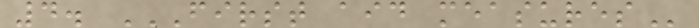4. FIRST AID MEASURES
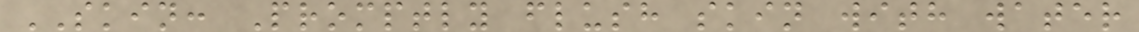SKIN: Promptly flush skin with water
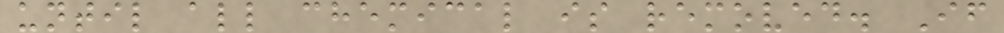until all chemical is removed. If
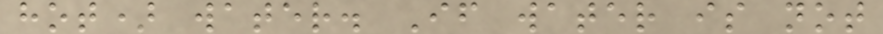hot) water. If water is not
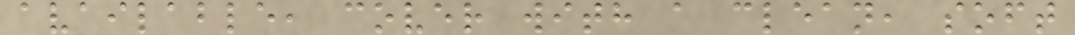available, cover with a clean, soft
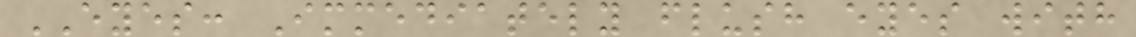EYES: Immediately flush eyes with
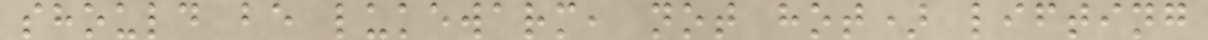should be lukewarm, not hot) lifting
